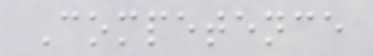Competence
